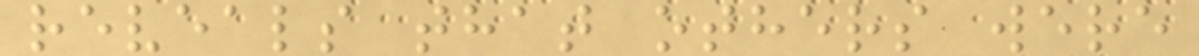reveals that others were
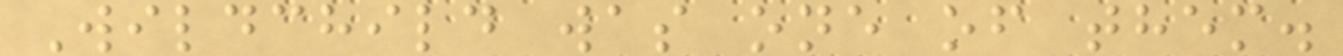Wildchild was one of them.
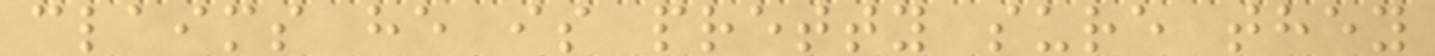claims he is pretty sure they
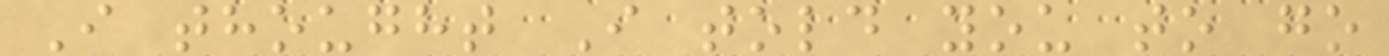I thought I told you to go
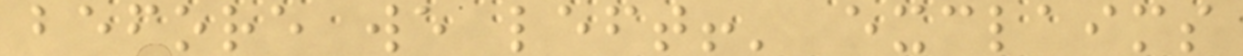before we left!' exclaims
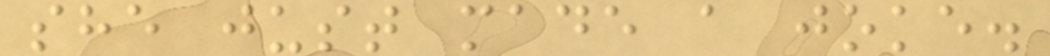she just made a joke.
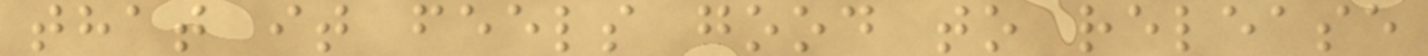that it feels good to release
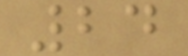24
